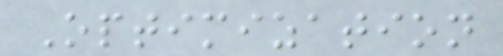Optimization
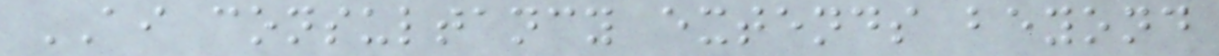AI consultancy extends beyond
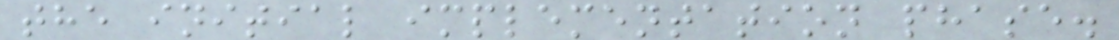the initial implementation phase.
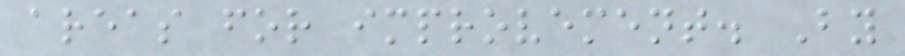areas for improvement. By
